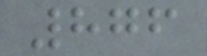876
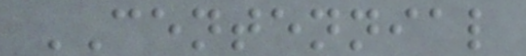CENTENNIAL
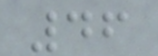46
